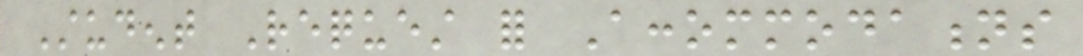Student Request for Accommodations
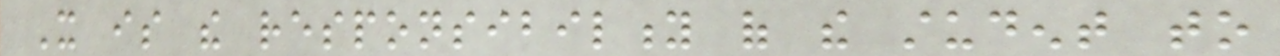It is the responsibility of the student to
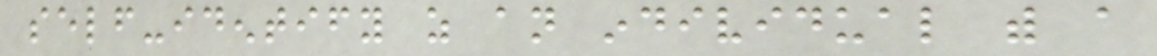self-identify as an individual with a
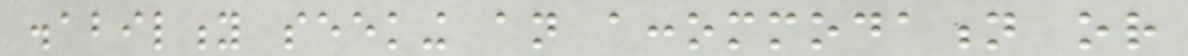disability seeking an accommodation or
